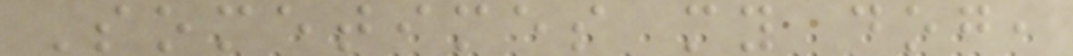Sometimes my dog,
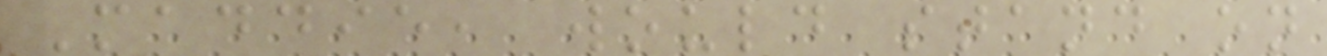Maddie, would stand on
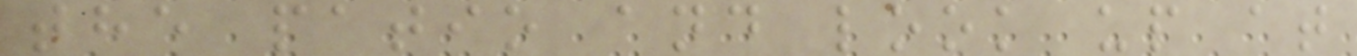the patio and look up at
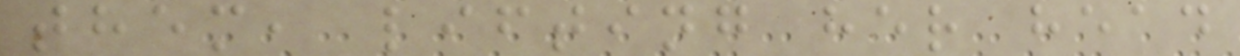them, lifting her head
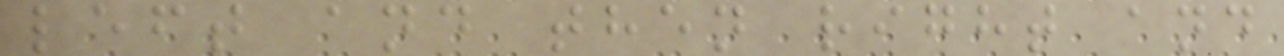left and then right and
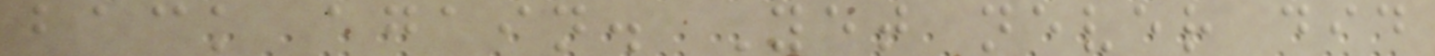back again. Yet never did
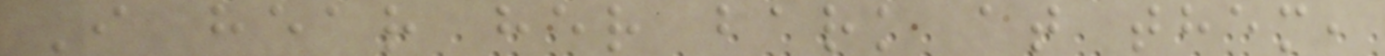I hear her bark at them,
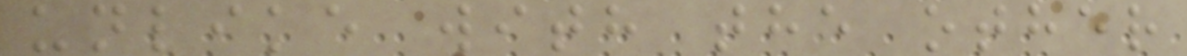unlike with the other
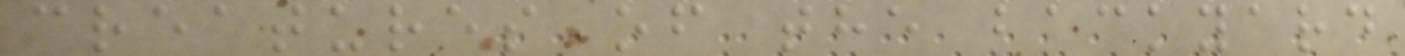creatures of the backyard
